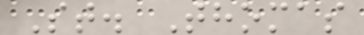St. Thomas
